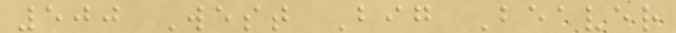500 West Big Beaver
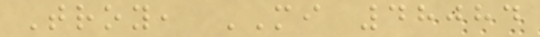Troy, MI 48084
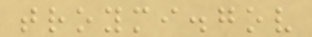troymi.gov
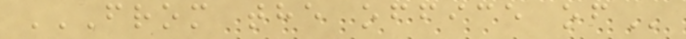FROM THE OFFICE OF
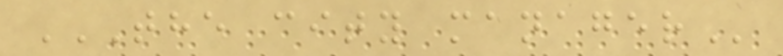THE CITY MANAGER
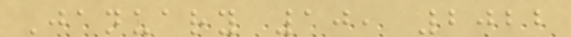January 10, 2022
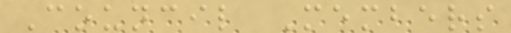Council Members
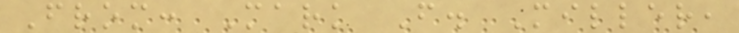From: Mark F. Miller,
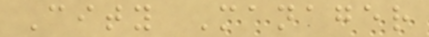City Manager
